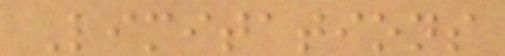Limitations
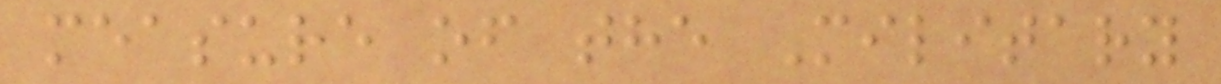measure of the Military
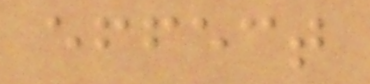effect
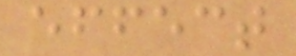effect
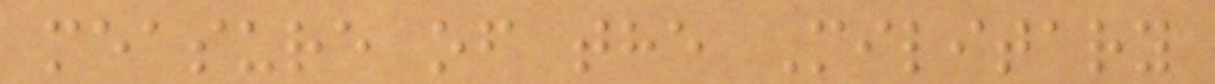measure of the Military
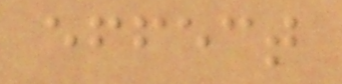effect
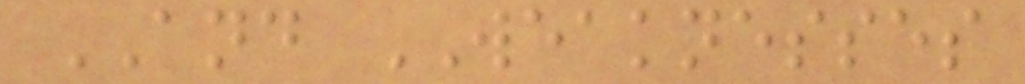AND WEAKNESSES
